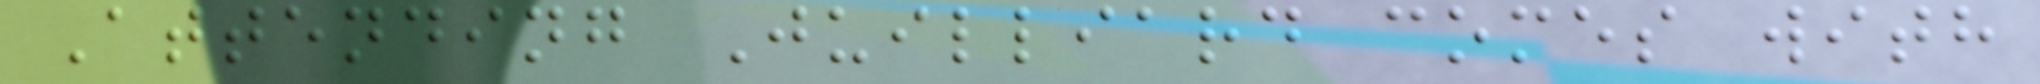Attending Juilliard comes with
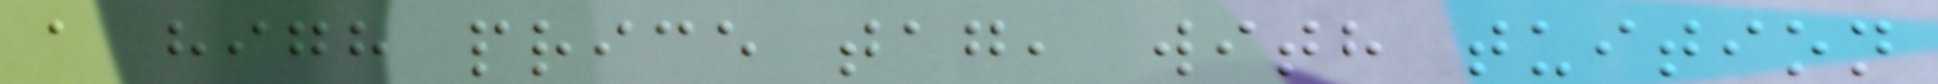a high price tag, with tuition
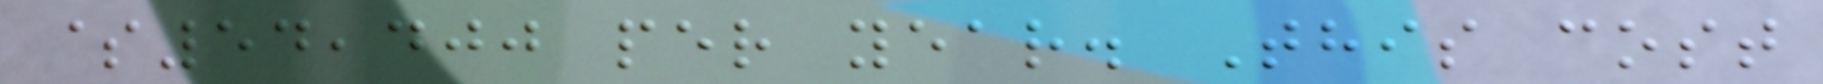$54,400 per year. This cost
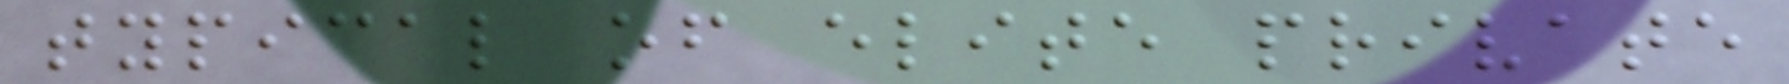typical of elite private
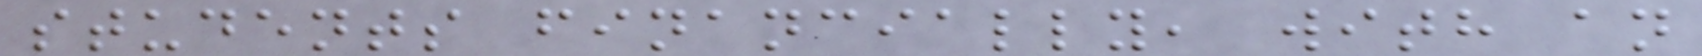students financially, with an
